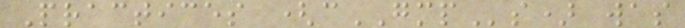Practices (cGMPs) was
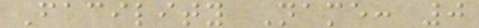Facility Name: 0
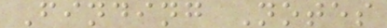Finding Notes
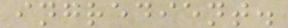ingredient.
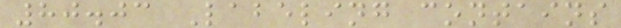80.03 Labeling contains
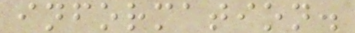information.
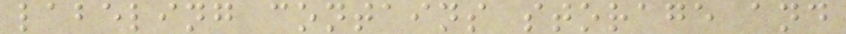labeling contains storage and
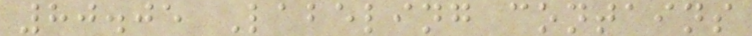80.05 Labeling contains
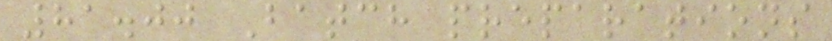81.00 Batch preparations
